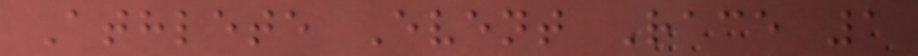Athlete Event Race 1
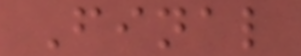Final
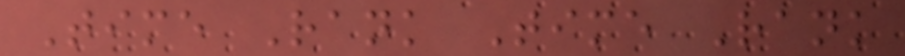Time Rank Time Rank
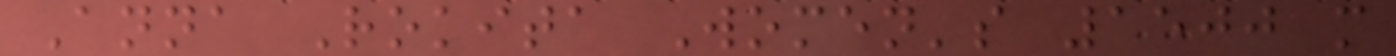Anna Rokita Women's 1500 m
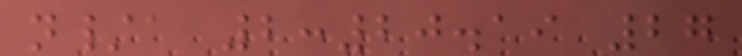n/a 2:20.19 27
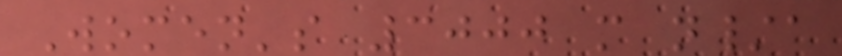Women's 3000 m n/a
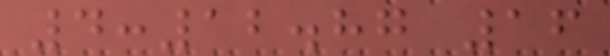4:12.87 16
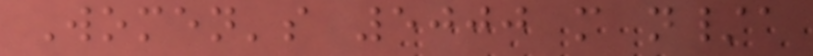Women's 5000 m n/a
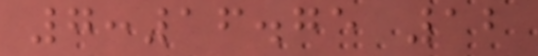7:16.75 12
